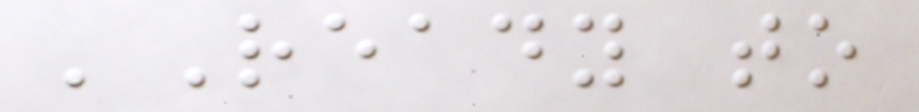'Ready to
